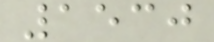1530
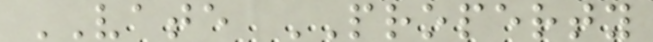VATE PROPERTY
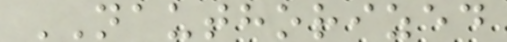NAUTHORIZED
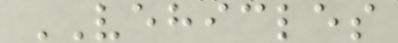VEHICLES
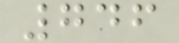746
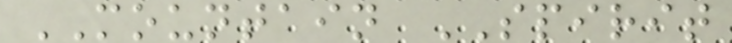MOUNTAIN SPIRIT
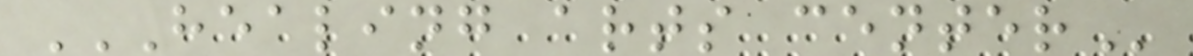HEALING ARTS CENTER
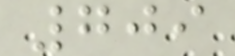709
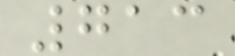713
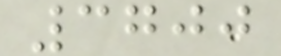3700
